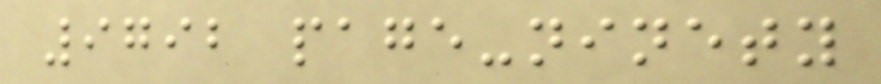9792 page-ninety
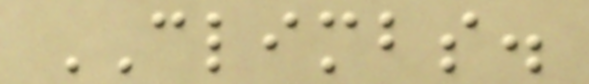CLIMBS.
